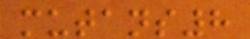mutans8
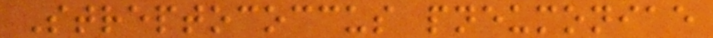Streptococcus pneumoniae
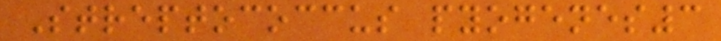Streptococcus pyogenes3
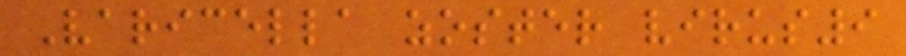Varicella zoster virus9
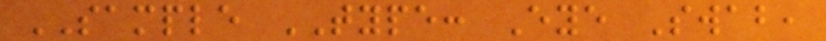SAMPLE TYPE: Eye Swab,
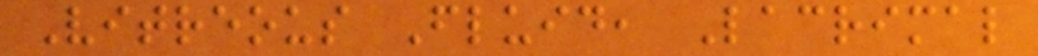Vitreous Fluid, Lacrimal
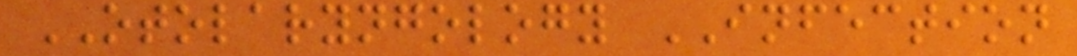OTOLARYNGOLOGY INFECTION
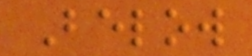Below
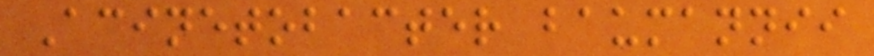Acinetobacter baumannii
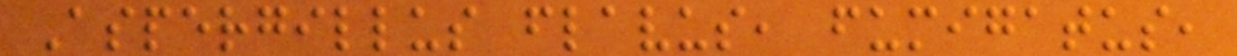Aspergillus flavus, fumigatus,
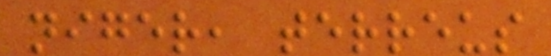niger, terreus
